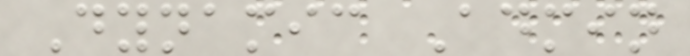Dynamic Admin
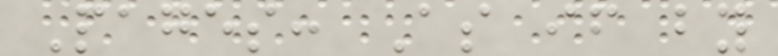Pages: As if by
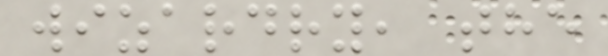wizardry, the
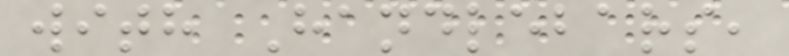with Handlebars,
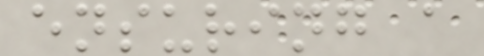ensuring a
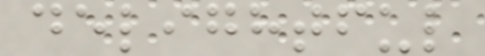delightful
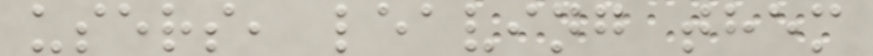users, leaving them
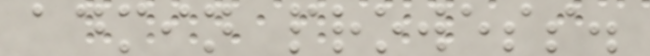admin prowess.
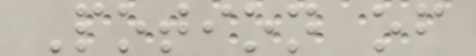Potion of
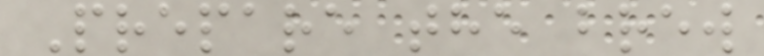Prepare the brew
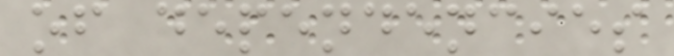of dependencies
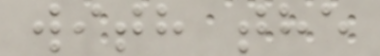with the
